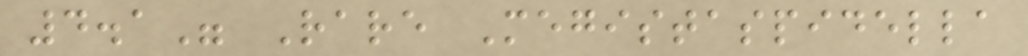4.1" Rare Megistaspidella
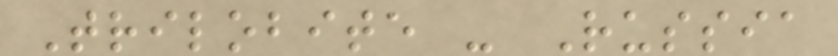Trilobite - Russia
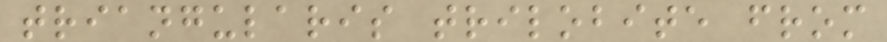triangularis trilobite from
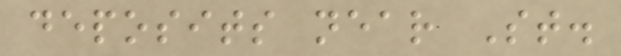deposits near St.
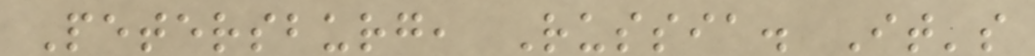Petersburg, Russia. It's
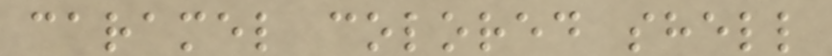caramel colored shell
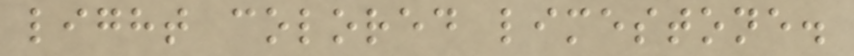light colored limestone.
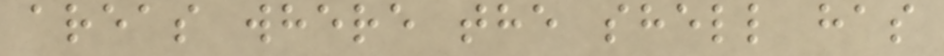areas where the shell has
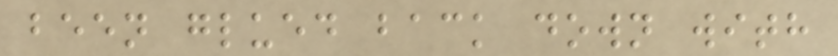been glued back down with
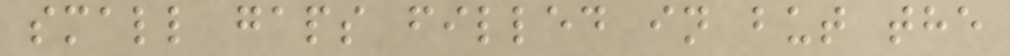small gaps filled in but the
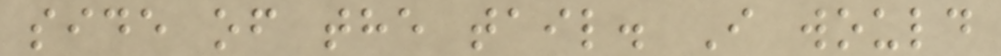side of the tail. I would
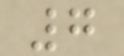7
